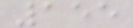155
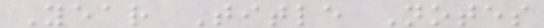Year Title Notes
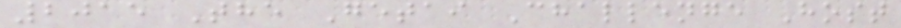2015 The Getai Challenge Host
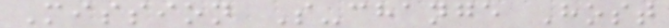Mission S-change Host
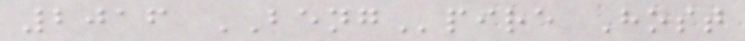2016 BENGpire Host
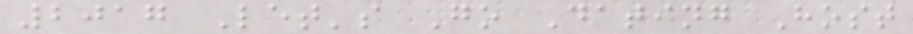2017 Let's Go Dating Host
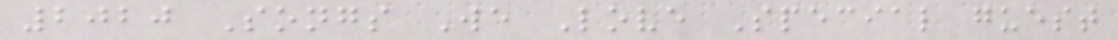2020 Songs We Love Special guest
